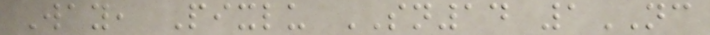Way, Pixlu SN14 1NC
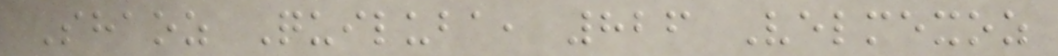Shaoz Quiluba, 826 Velmexoz
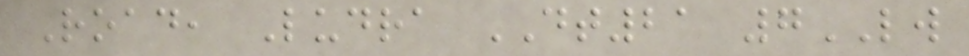Road, Ludra DT21 7LW
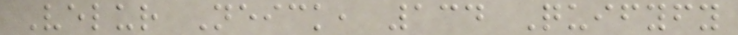Velur Neick, 134 Quifyfy
